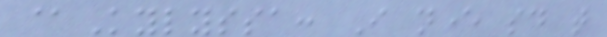@Kylyssa: I never said that
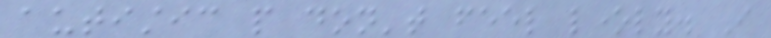autistic people don't feel lonely. I
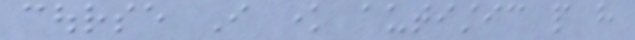course I know autistic people have
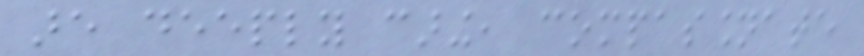are deeply caring, compassionate
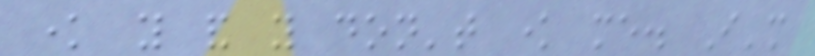know you and you don't know me. I'm
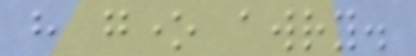have gone awry.
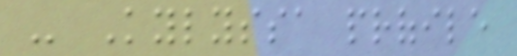- Kylyssa profile
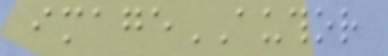imageAUTHOR
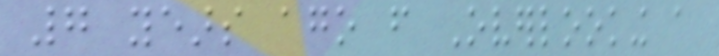7 years ago from Overlooking a
